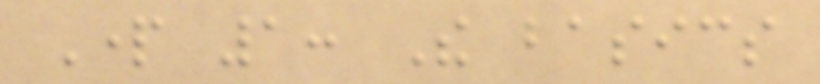Part 1: The basics
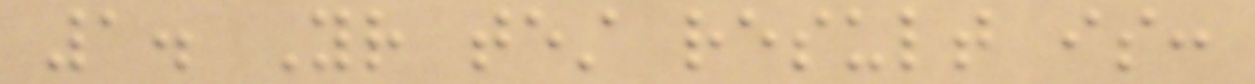1. Your test result is:
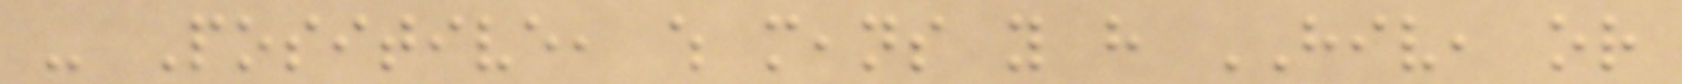- Positive, which means you have HIV, or
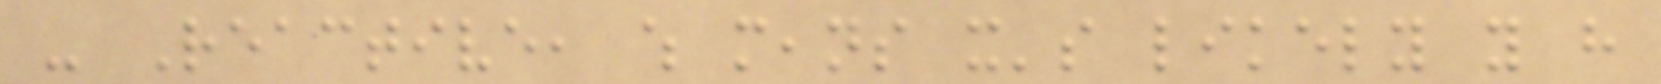- Reactive, which means it's likely you have
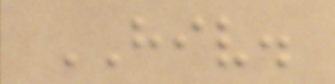HIV.
